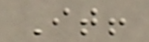It!
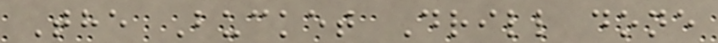The Bucket Drill done
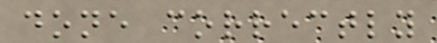done correctly
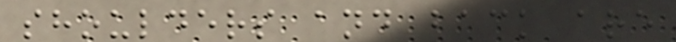shoulders and back are
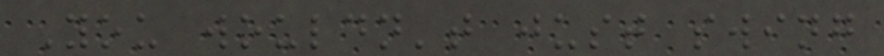You wouldn't just swing
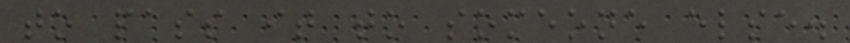to pass it to someone else.
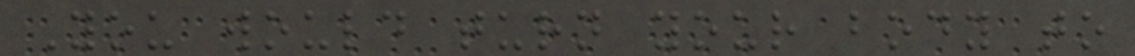You would turn your body to
